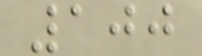100
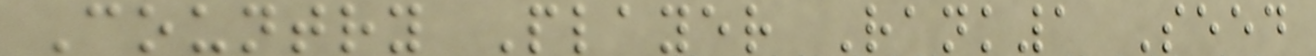Country Player Rank1 Seed
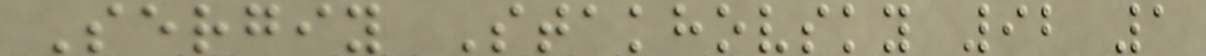Sergiy Stakhovsky 92 1
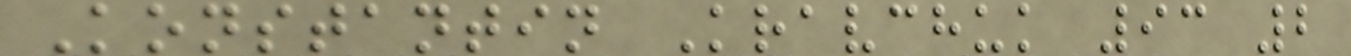Konstantin Kravchuk 93 2
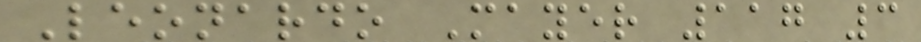Leonardo Mayer 117 3
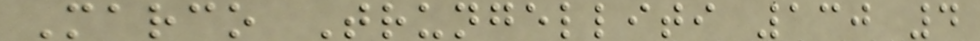Marco Trungelliti 130 4
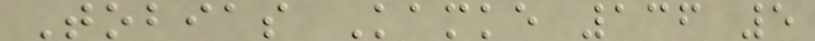Tobias Kamke 136 5
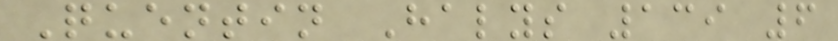Quentin Halys 139 6
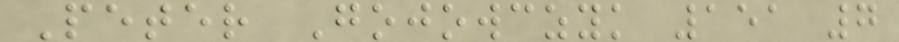Peter Gojowczyk 151 7
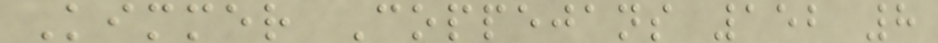Kimmer Coppejans 152 8
